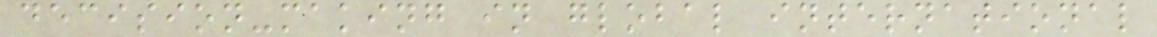decision-making in global international
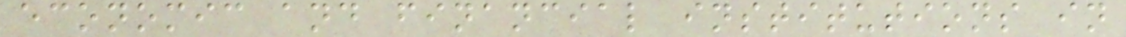economic and financial institutions in
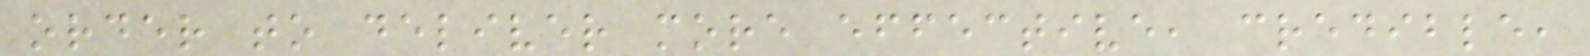order to deliver more effective, credible,
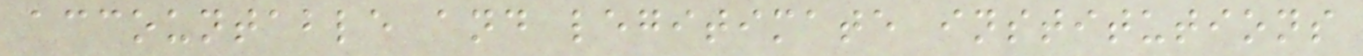accountable and legitimate institutions
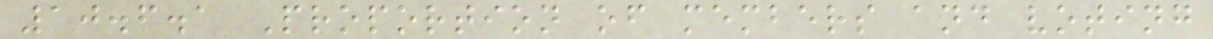10.6.1 Proportion of members and voting
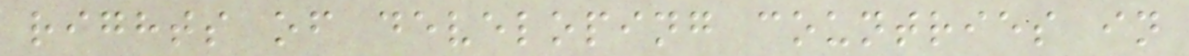rights of developing countries in
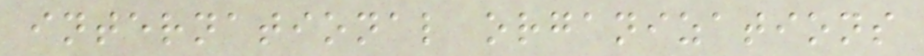international organizations
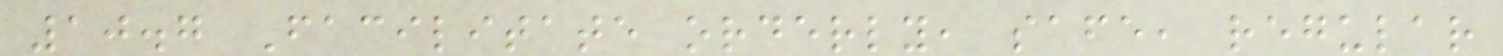10.7 Facilitate orderly, safe, regular
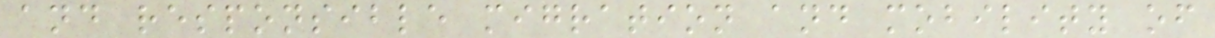and responsible migration and mobility of
